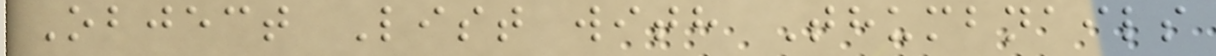Object List with Thumbnails
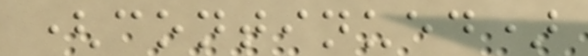(continued)
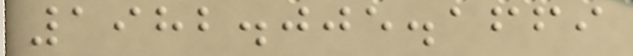1982.005.1669
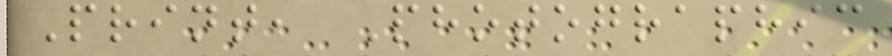Print, Photographic
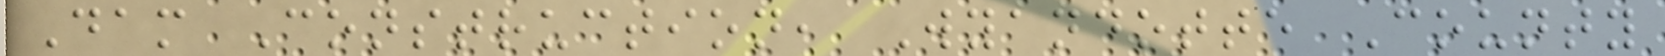Dam Construction, Wyandotte County
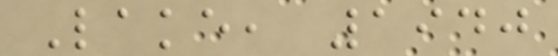Lake, 1940
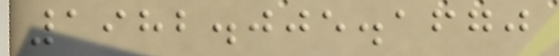1982.005.1670
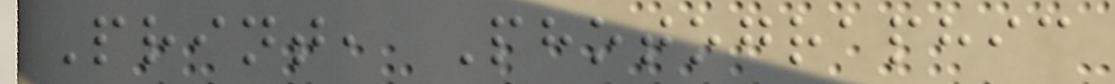Print, Photographic
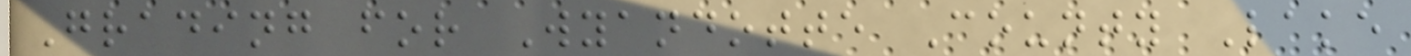Grading for Wyandotte County Lake
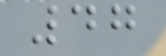47
